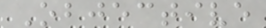Objective
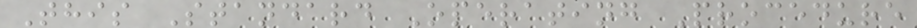This Standard Operating Procedure
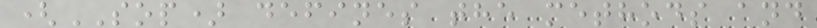(SOP) defines the methods and
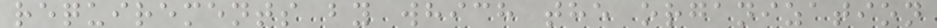requirements by which the organization
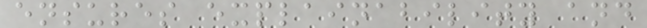ensures explainability and
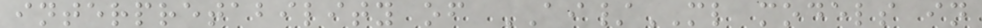interpretability of AI/ML models in
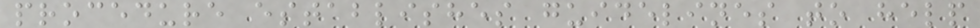procedure establishes guidelines to help
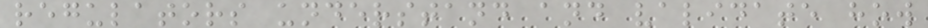regulators understand and validate how
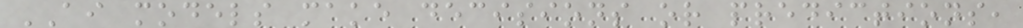AI models make decisions or predictions,
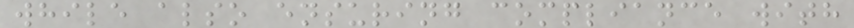while also ensuring compliance with
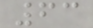63
